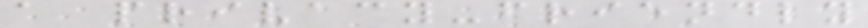a privacy-friendly
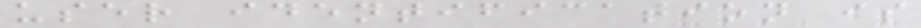user identification is
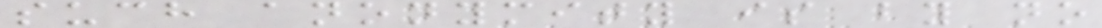such anonymity is by no
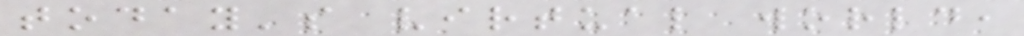today's virtual world,
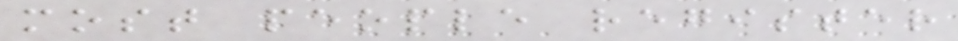most people register
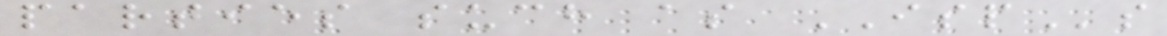parties such as ISPs
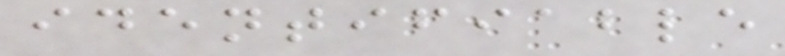identifiable
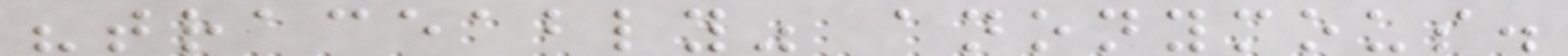"traceably" anonymous.
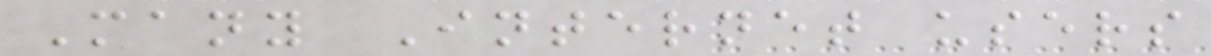Many Internet users
